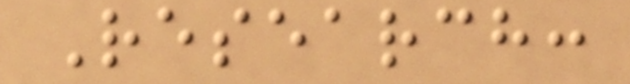Research:
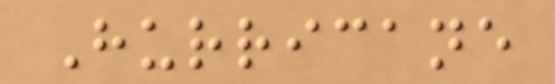Hurricane
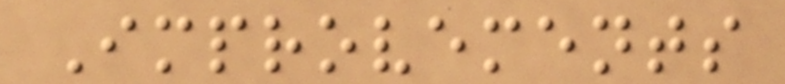Improvements
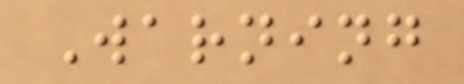Warning
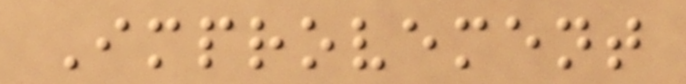Improvement
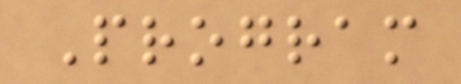Program
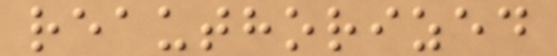reauthorized
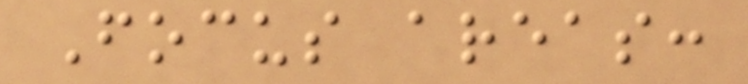Focus areas:
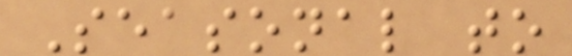Seasonal to
